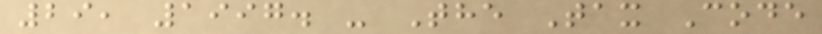29, 1997. - The Tax Code
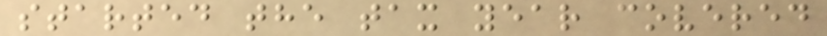started the tax year covered
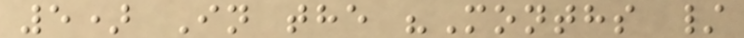5) In the "Months /
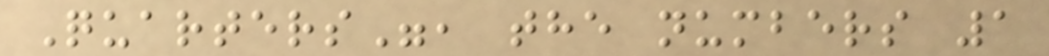Quarters", the numbers 1
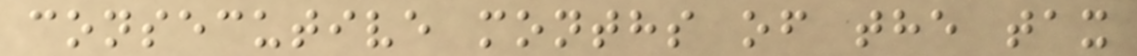consecutive months of the tax
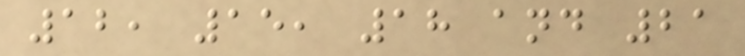12, 15, 18 and 21
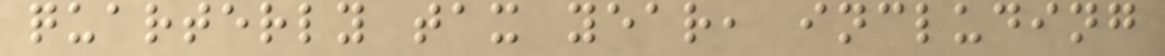quarterly tax year, including
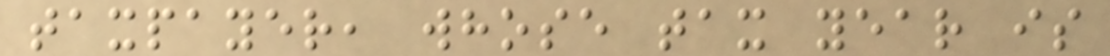taxpayer, whose tax year is
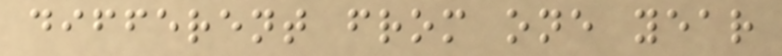different from one year
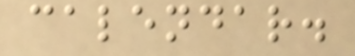calendar.
